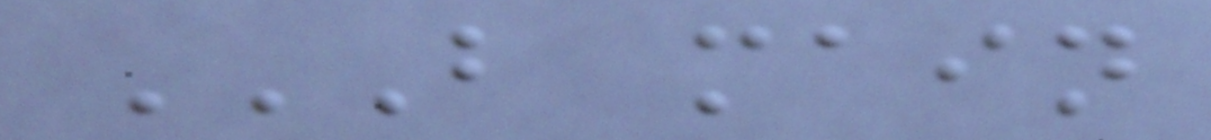B MAIN
